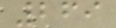269
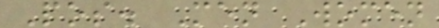Pos. Men Women
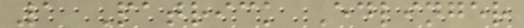1 Patrick Edlinger
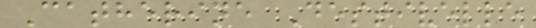Catherine Destivelle
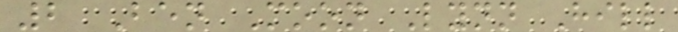2 Ben Moon Lynn Hill
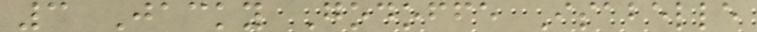3 Jacky Godoffe Isabelle
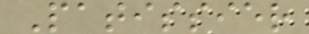Patissier
